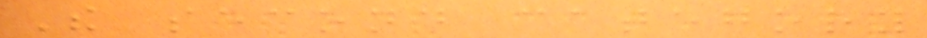The second category
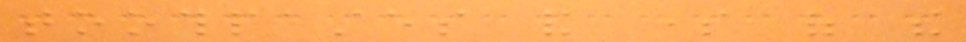toothpastes and some of the
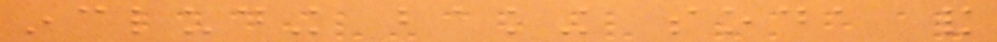including baking soda and
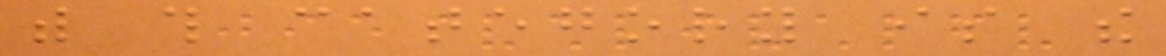with this category is the
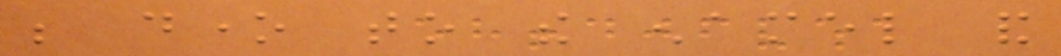be done to the enamel and
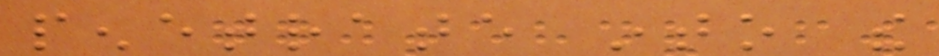penetrate into the
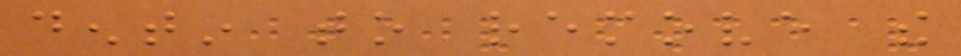dentin to remove the
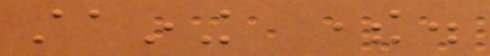staining there.
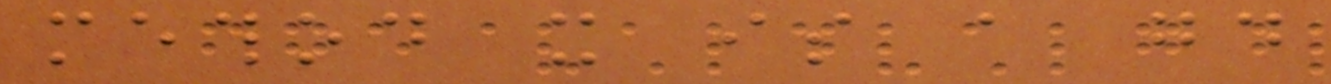method it is a good
